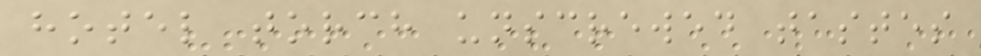hotel torch unscrewed tastes
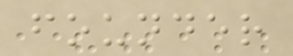founder
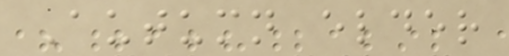Autumn elder
